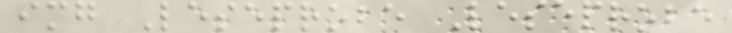img Leseprobe Leseprobe
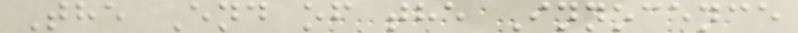The End of the Innocence
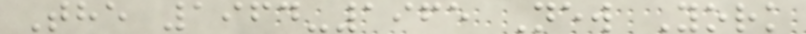The 1964-1965 New York
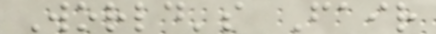World's Fair
